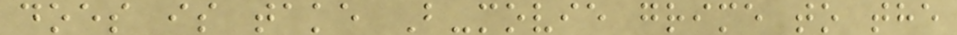does is take B-movie grime to the
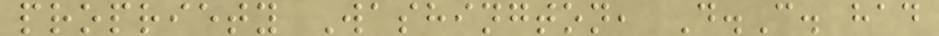propriety Washington, D.C. had
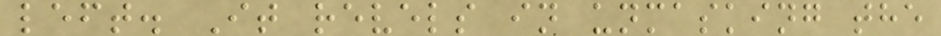left. It revels in unmasking the
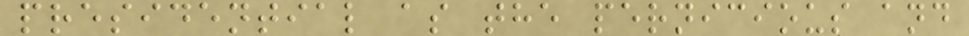presidential as the pernicious and
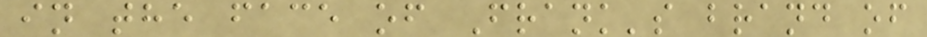in the face of Frank's brand of
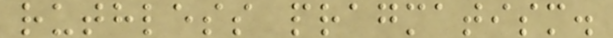ruthless pragmatism.
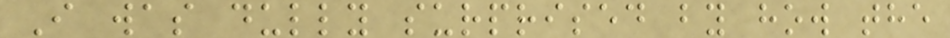I was dully surprised by how the
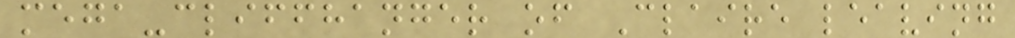mega-cliffhanger of Claire leaving
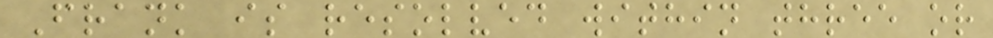Frank is resolved within three or
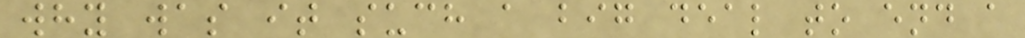why was it such a big deal to end a
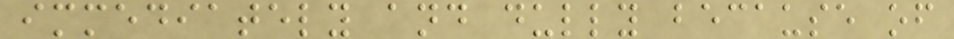immediately and dully because of
